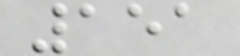151
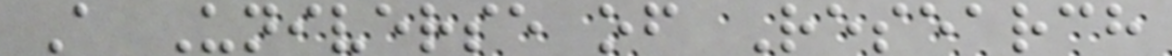A Universe of Research
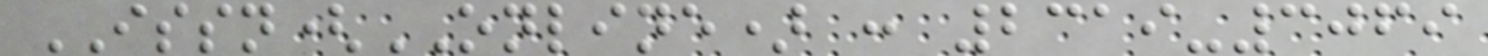ISSN(ONLINE) : 2319-3069
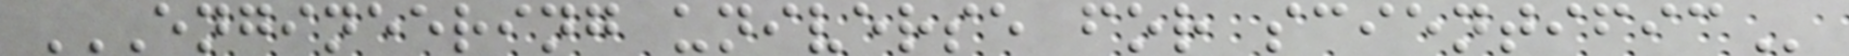ENGINEERING UNIVERSE FOR SCIENTIFIC
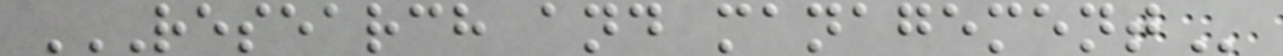RESEARCH AND MANAGEMENT
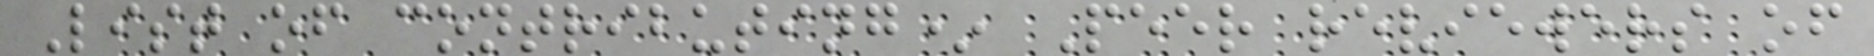List of contributing* Peer reviewers of
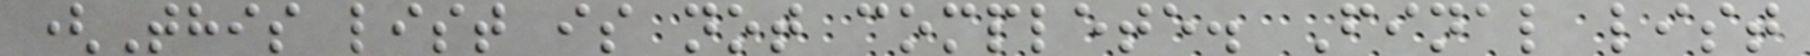(This list is not complete. Final list
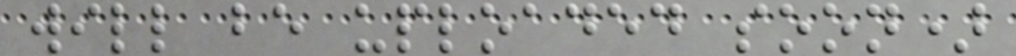will be uploaded soon)
